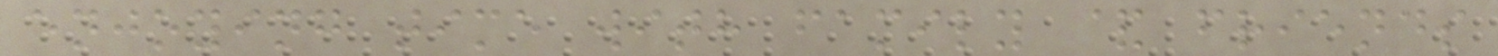enjoying time with family & friends
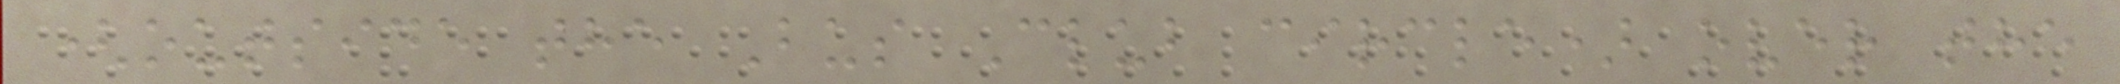(outside the Bus Club circle) over the
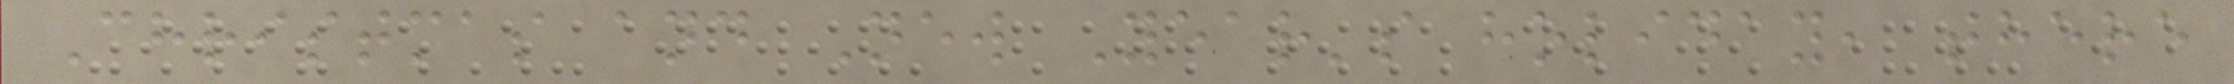Christmas and New Year's holiday, there
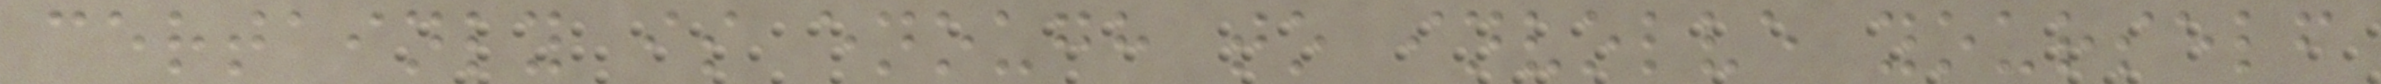certainly is enough to involve yourself
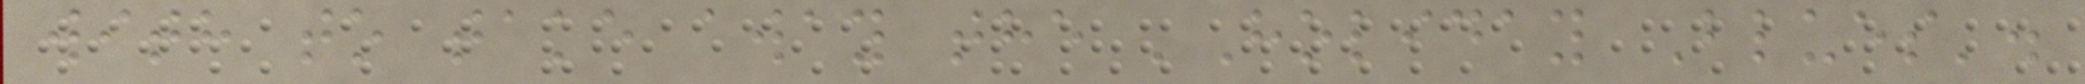with to take away the 'Holiday Blues'.
